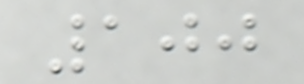100
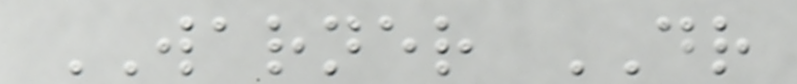WARNER DR
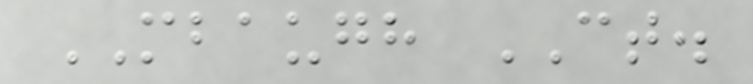MBAUGH CT.
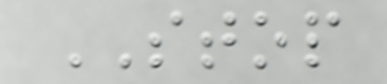STOP
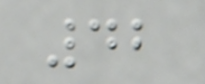42
